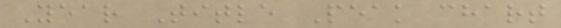Year Title Peak chart
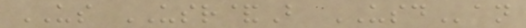US USR&B USDan
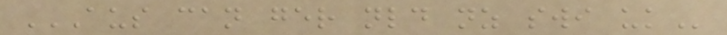AUS CAN GER NLD NZ SWI UK
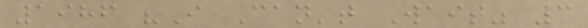1986 "I Can't Wait" 3
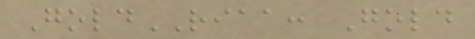GoldRIAA: Gold
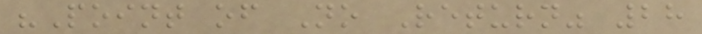"Point of No Return" 28
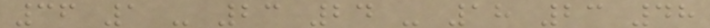36 1 - 23 24 - 18 23 48
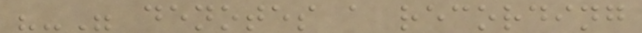"-" denotes a recording
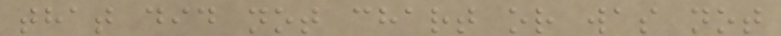that did not chart or was not
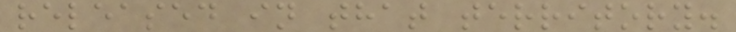released in that territory.
